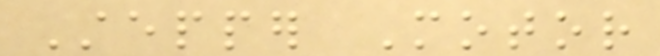Stepper Motor
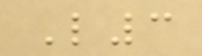L3
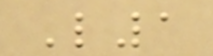L1
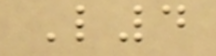L4
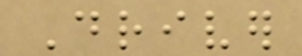Driver
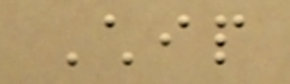Chip
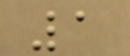1
